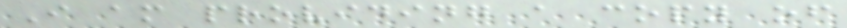I am providing a copy of
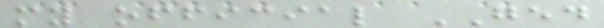my official GED
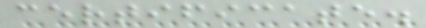certificate.
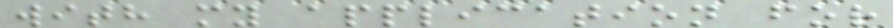with my application for
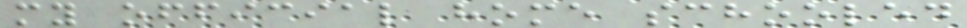my official home schooled
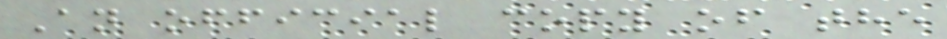An official copy of the
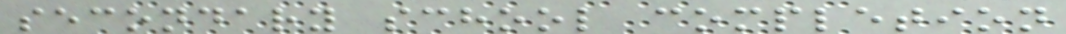secondary school completion
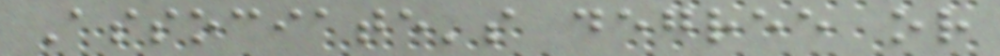Associate's degree or
